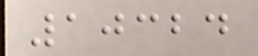10324
